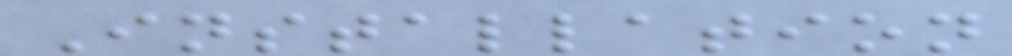Installation
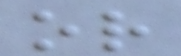or
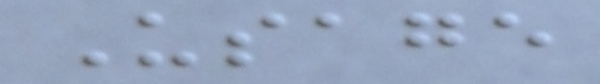Usage
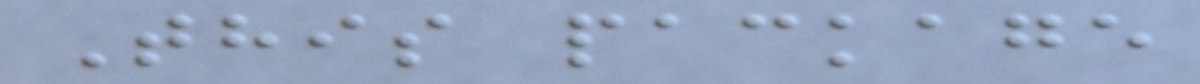This package
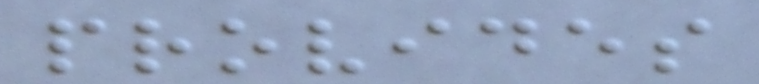provides
